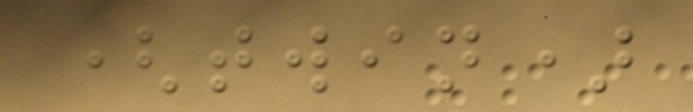(twin)
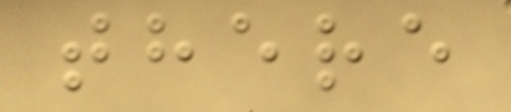there
